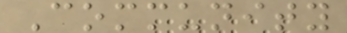Community
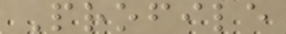Profile
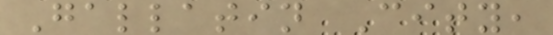Gallatin City,
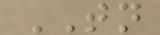TN
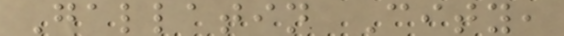Gallatin City,
